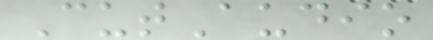CutAudio
